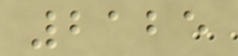2125
